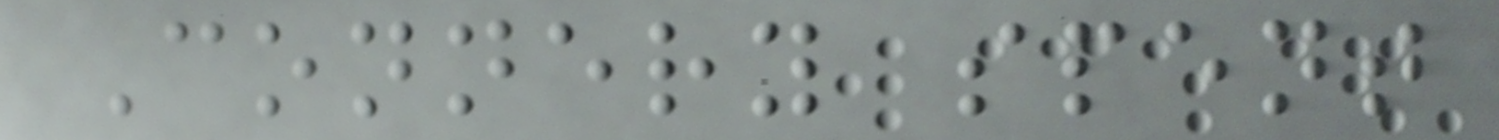Connery spent
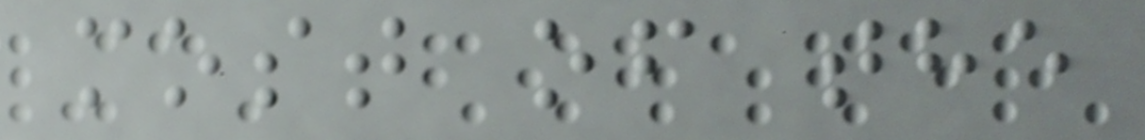most of the
